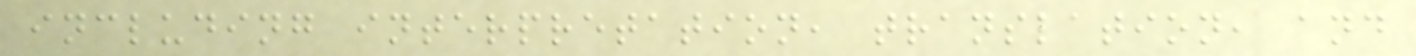including interpretation, translation, and
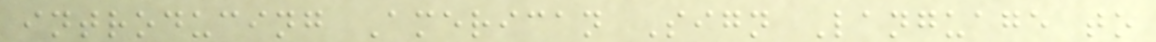introducing American Sign Language to
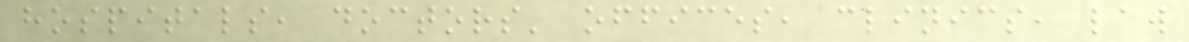hospitals, doctors' offices, clinics, law
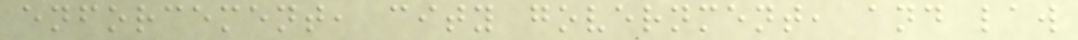enforcement, city government, and law
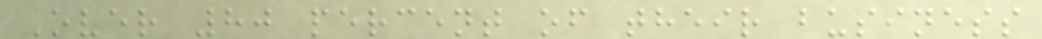Over 80 percent of their business
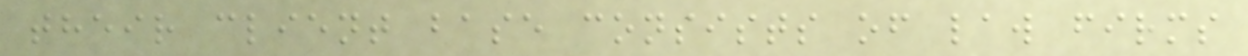their client base consists of law firms
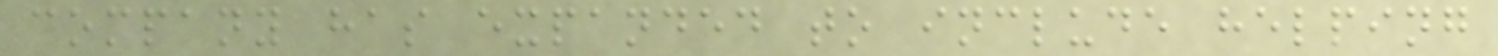company has expanded to include helping
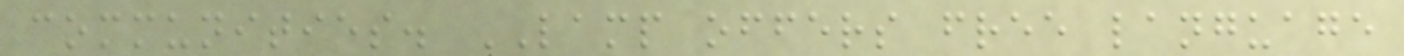communities. LAMP offers free language
